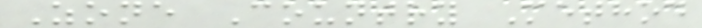Zone Country Method
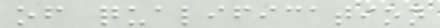of qualification
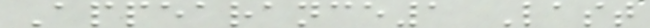Appearance1 Last
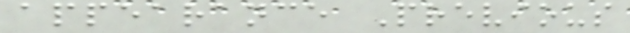appearance Previous
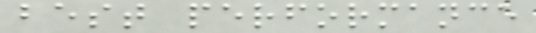best performance
